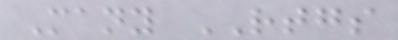Many RTGS
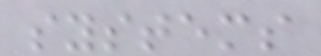systems
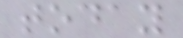today
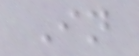In
